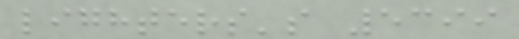lighters's 5399
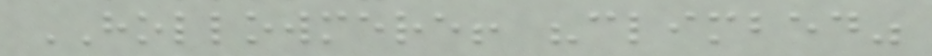HOLLOWMERE! "climbed"
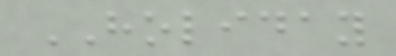HOLIDAY
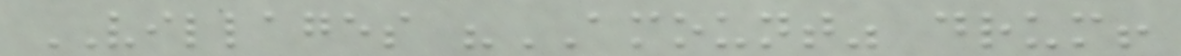VILLAGES "AMOUNT" drum!
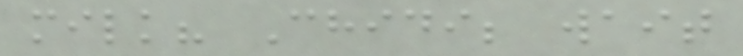milk? Chidi; wait
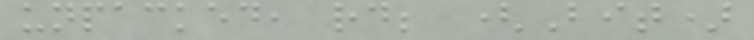unpacked, rd; (Bit)
